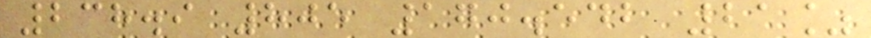238.9 805 170.542 21%
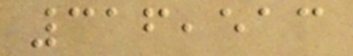316,513
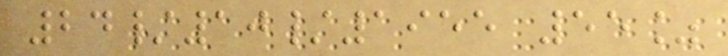24/10/1955 55%
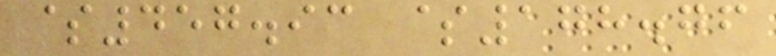$457.93 $178.76
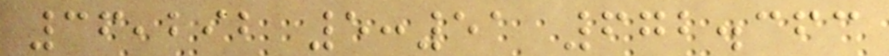36,292 5:51 672.363
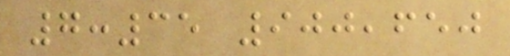7:35 900,650
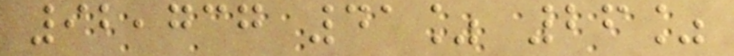92,737 41% 26%
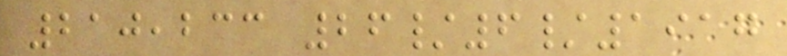210,233 26/6/1917
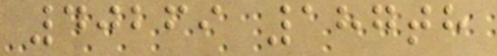40269 187th
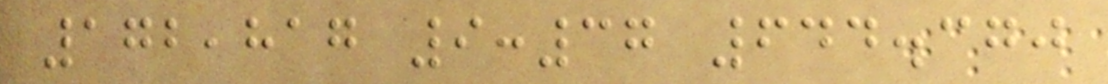172,817 9:37 644.370
